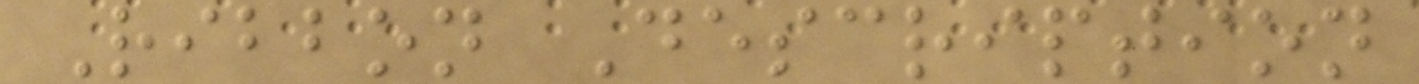Ribbon Description
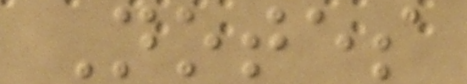Notes
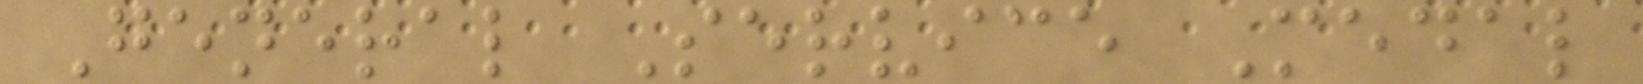General Service Medal
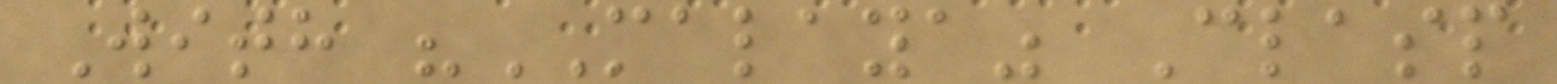With "MALAYA" Clasp
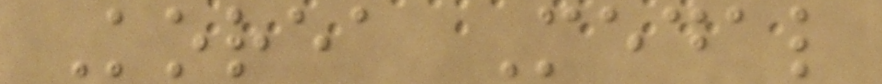Korea Medal
